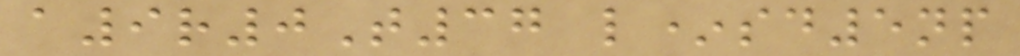a9r0T37 l*sd5np
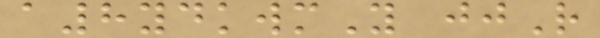a8ydkwmY jjR
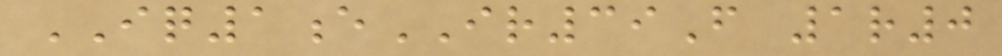IQ1eIR39F 1r0
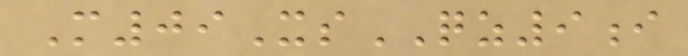M09XsQZ9i
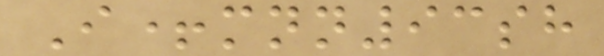I+mnn93sh
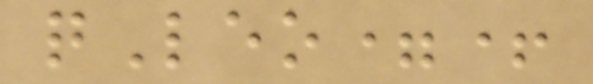qLeo=+
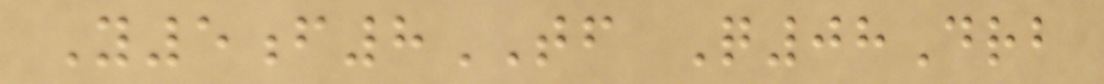Y5f8TF Q08Drb
